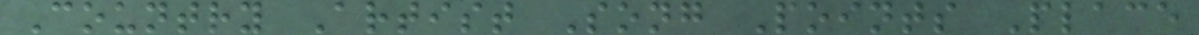Country Artist Song Points Place
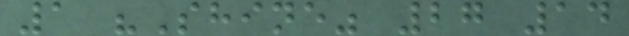1 "Shine" 27 14
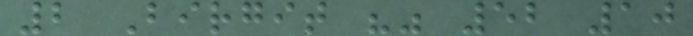2 Birgit "" 52 10
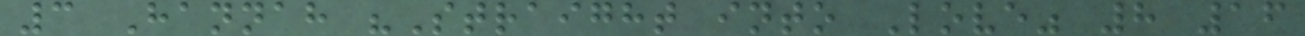3 Hannah "Straight into Love" 8 16
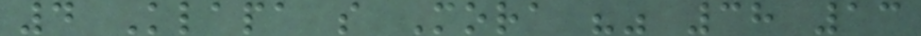4 Klapa s Mora "" 38 13
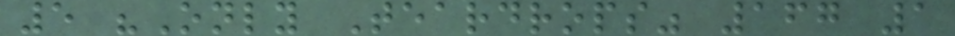5 "Only Teardrops" 167 1
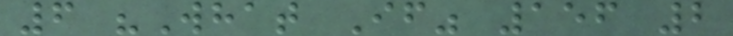6 "What If" 156 2
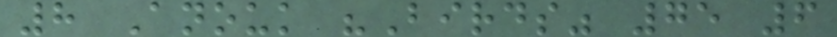8 Anouk "Birds" 75 6
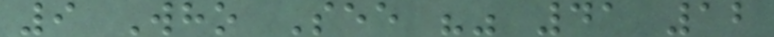9 Who See "" 41 12
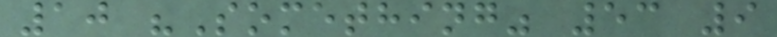10 "Something" 53 9
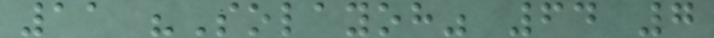11 "Solayoh" 64 7
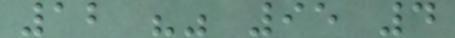12 "" 95 4
